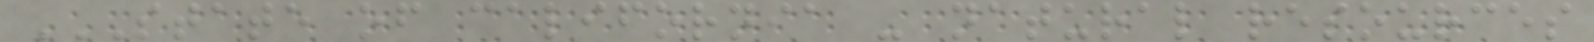STATE OF CALIFORNIA - NATURAL RESOURCES
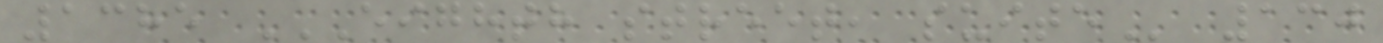1385 EIGHTH STREET, SUITE 130
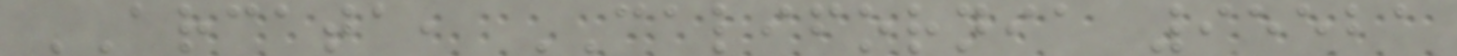ARCATA, CALIFORNIA 95521
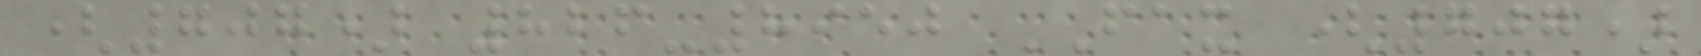(707) 826-8950 FAX (707)
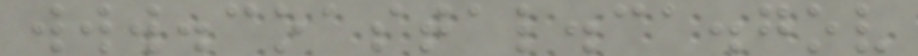www.coastal.ca.gov
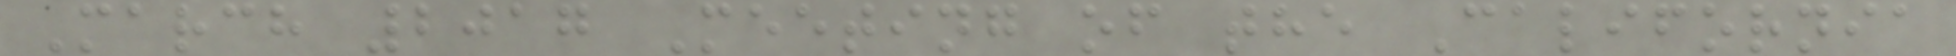March 2017 Meeting of the California
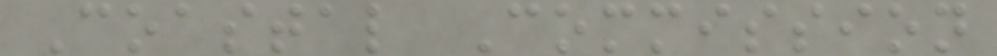Coastal Commission
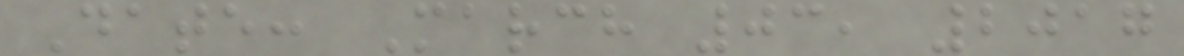Date: March 03, 2017
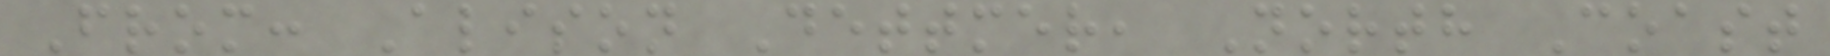From: Alison Dettmer, North Coast
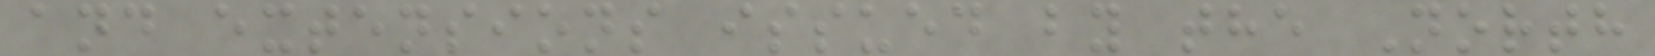and extensions issued by the North
